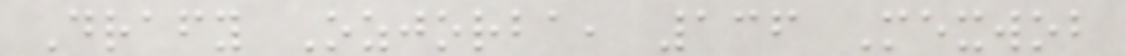Drafy Ozjorba, 136 Mexwob
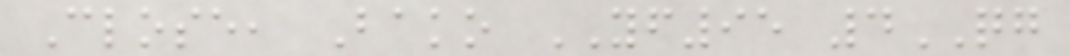Close, Bako YF95 4QG
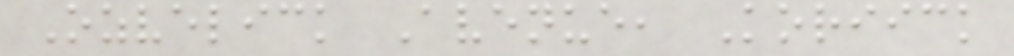Ozvelick Avenue, Koriick
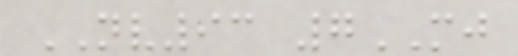NV93 7MJ
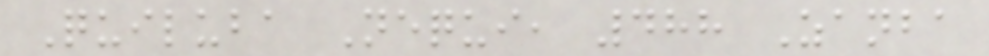Quiluba Nequi, 488 Zanba
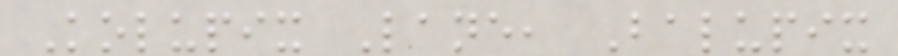Kolupix Lane, Balupix
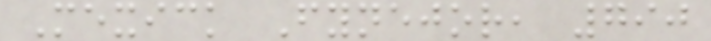Mexick Fynejor, 790
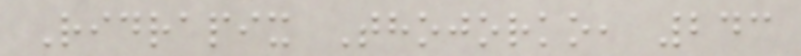Ridrapix Thojorko, 243
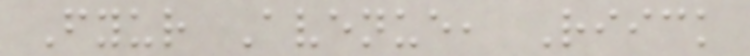Fyur Avenue, Riick
